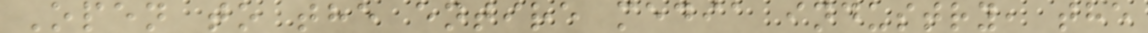Open to the entire media industry, the
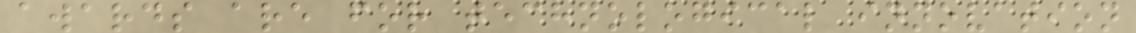awards are for technological innovation
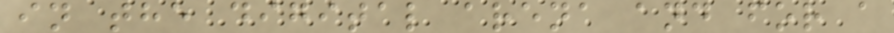in the digital arena and for a
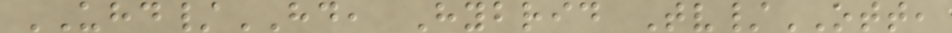UHD/HD, Hybrid Tv/OTT,
